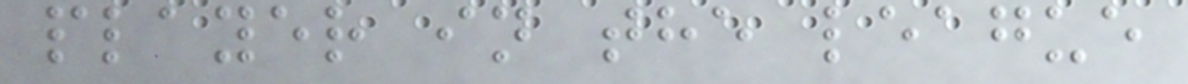player in the league
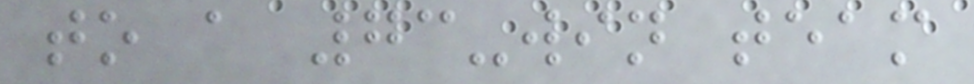to a 73-win team
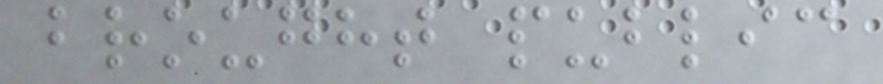brought public
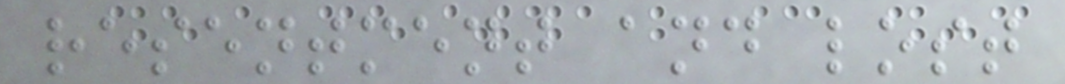resentment and lost
